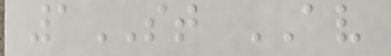1ST AV
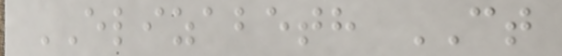ELIZABETH CT
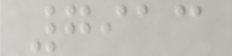7913
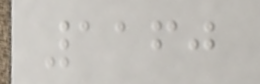1160
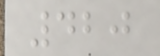420
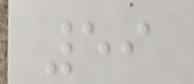59
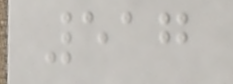517
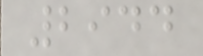2944
